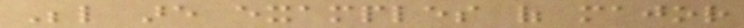Below are examples of major
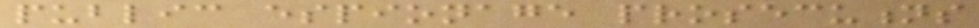public espionage prosecutions
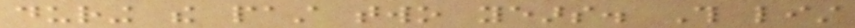during the past two years. This list
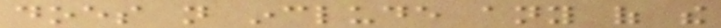does not include any of the
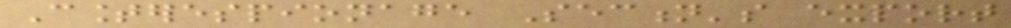Counterespionage Section's export
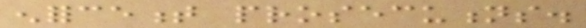enforcement prosecutions.
